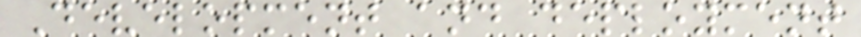Development and deployment
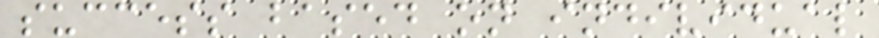success based on individual
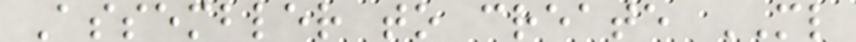Assembler to create ML
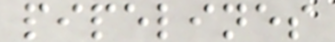pipelines
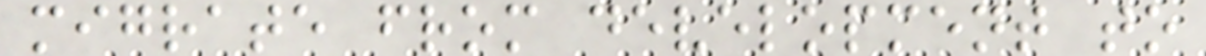migrate from development to
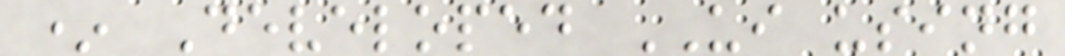* Developed UI using
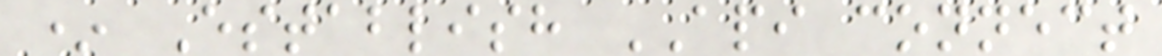* Establish API connect
